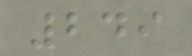249
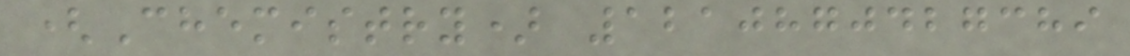(Chemistry) 1210870427389
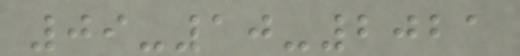09-10-2021
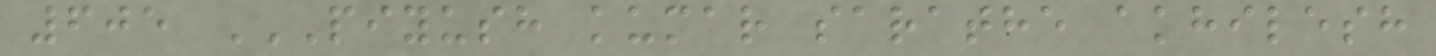605 PIYUSH KUMAR SARATHE AKHILESH
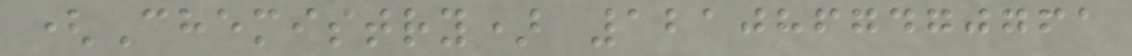(Chemistry) 1210867470761
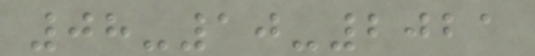08-10-2021
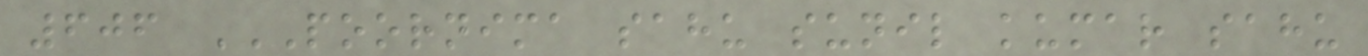606 POORNIMA SAHU SUNIL KUMAR SAHU
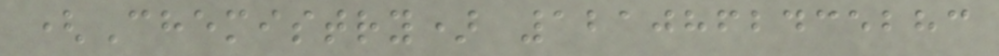(Chemistry) 1210862435283
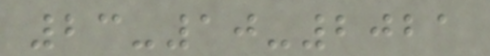23-10-2021
